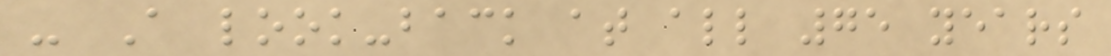- A look-back at all 75 years
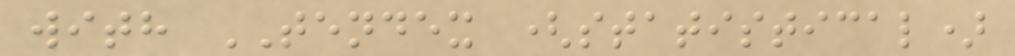with TENDEX (statistical)
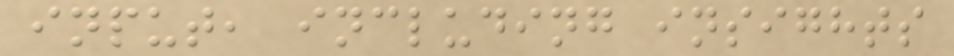input, including insights
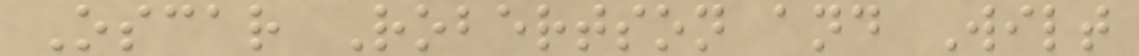Oscar Robertson and Wilt
